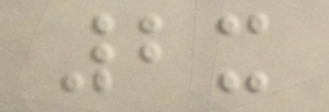2x
